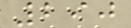290
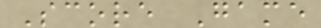Score Game
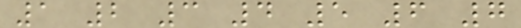1 2 3 4 5 6 7
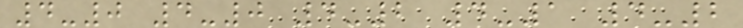4-0 4-0 4-2 4-1 4-2
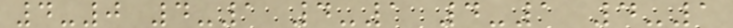4-0 4-1 4-1 4-1 4-1
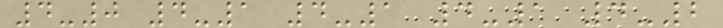4-0 4-1 4-1 4-1 4-2
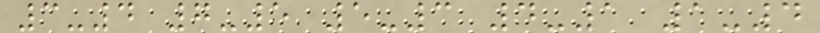3-4 7-5 5-3 4-1 1-4
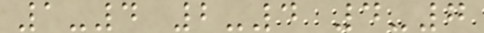1-4 2-4 4-7
